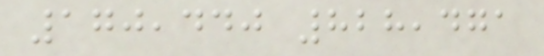170,440 828,471
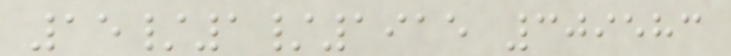15/1/1915 309583
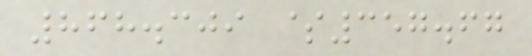868.309 $357.67
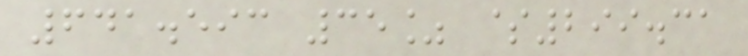641.593 35% $299.31
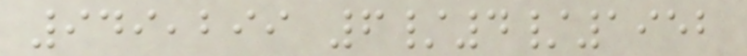949,299 6/4/1952
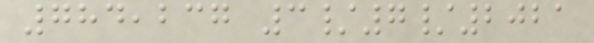784,237 3/7/2021
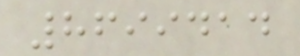8699414
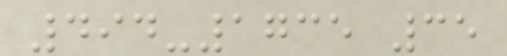494-1735 35
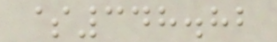$348.82
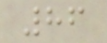86
